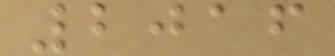2016
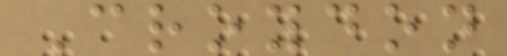Croydon
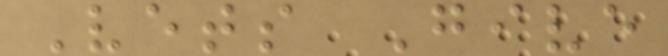Vets Give
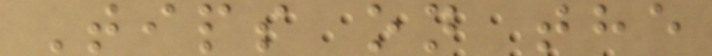Tips on the
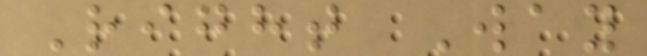Right Way
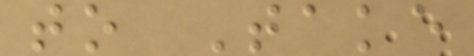to Take
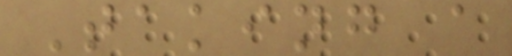Taking a
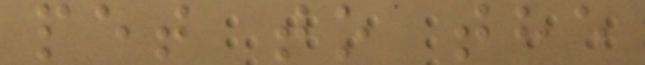pet to the
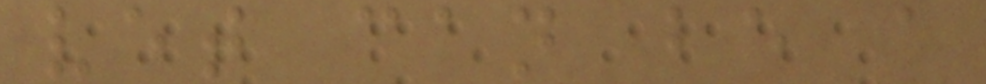vet can be a
